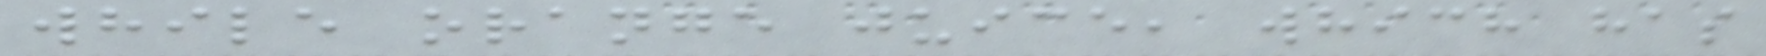while orange juice, which has
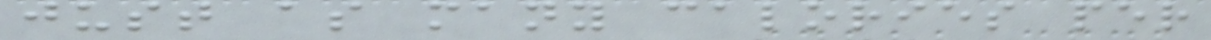just as many calories per
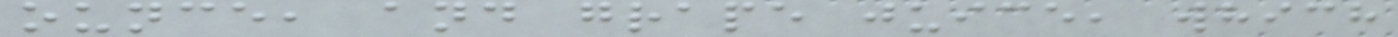ounce, and grape juice, which
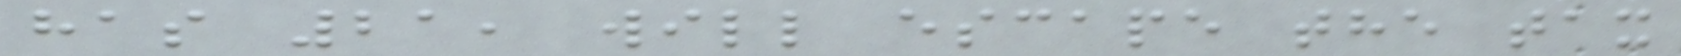has 21, will escape the tax
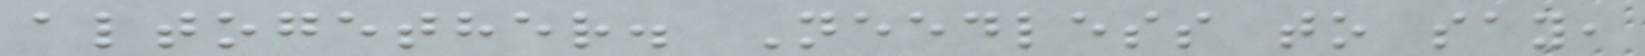altogether. Needless to say,
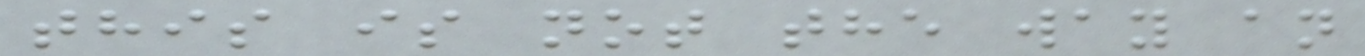this is not the way an
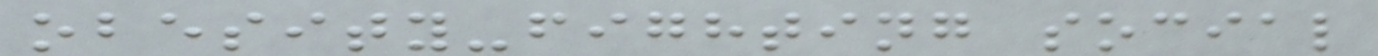obesity-fighting social
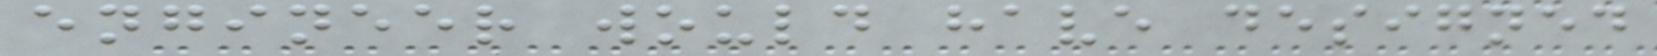engineer would have designed
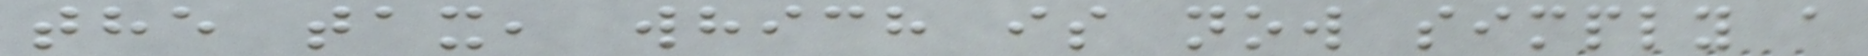the tax, which is now simply a
